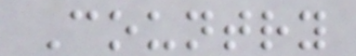Country
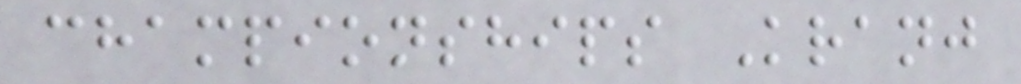championships Kranj
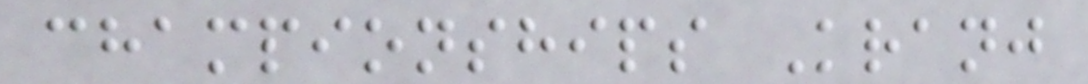championships Kranj
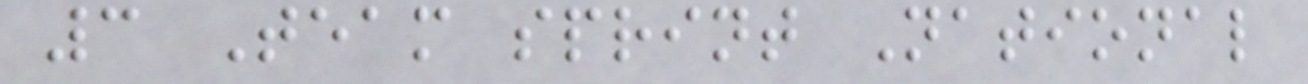3 Team sprint National
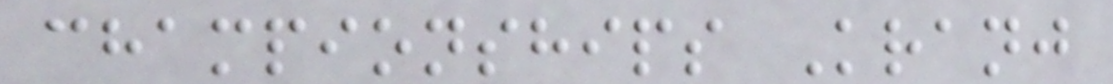championships Kranj
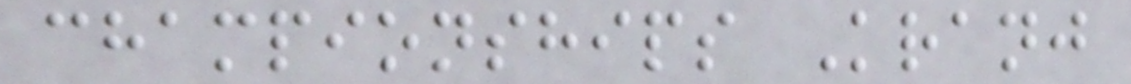championships Kranj
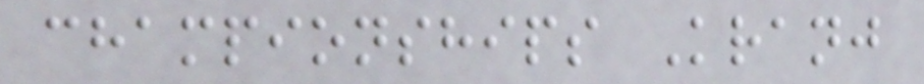championships Kranj
